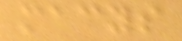macys
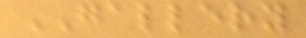GALLERY
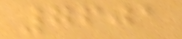7601
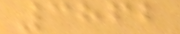3862
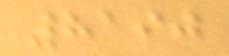8190
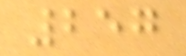257
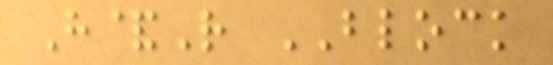H&R BLOCK
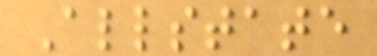Allstate
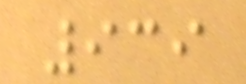939
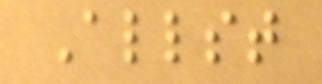Allst
